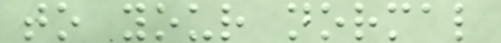to your normal
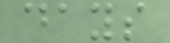days
